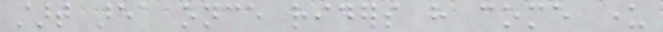start area once riders have come under
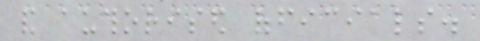and authorised officials.
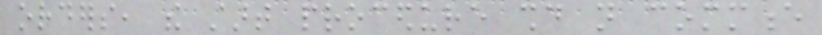orders, the start procedure should not commence
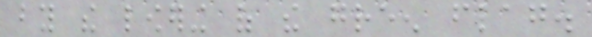by the lowering of the green flag.
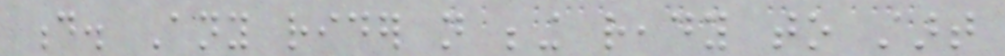d. Any rider not being ready to start
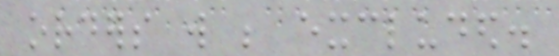orders will be excluded.
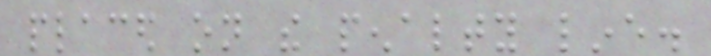placed on the penalty line.
